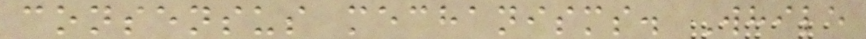consensus mechanisms. While
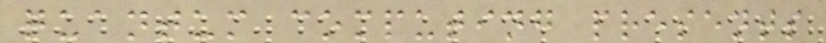quantum computing presents
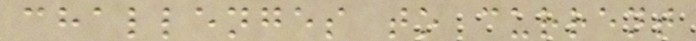challenges to current
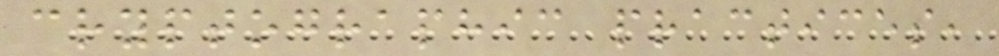cryptographic practices,
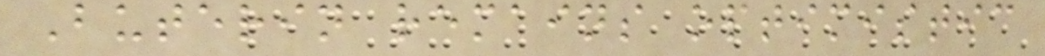Buterin remains optimistic
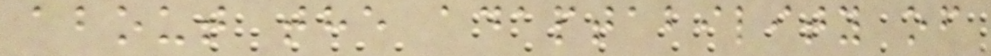about the adaptability of
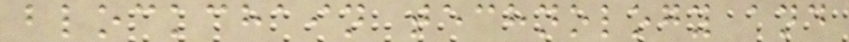blockchain technology and
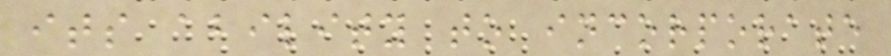its ability to incorporate
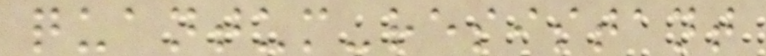quantum-resistant
